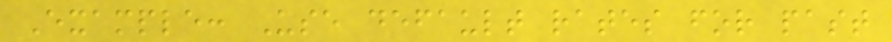Example: Use default rates for past
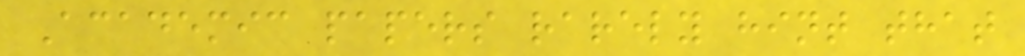Academic papers rarely hint that
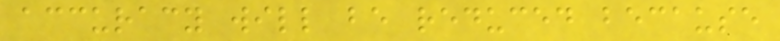accuracy will be reduced because
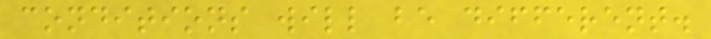conditions will be different.
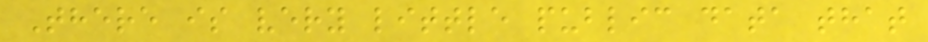There is very little public data that
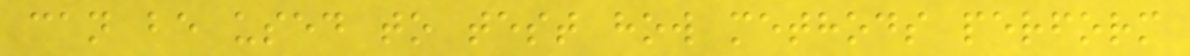can be used to test how methods perform
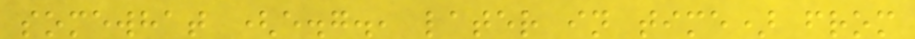somewhat (e.g., later in time) from
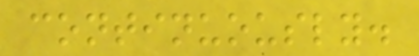continuously.
